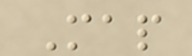Map
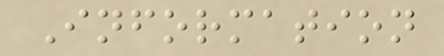Information
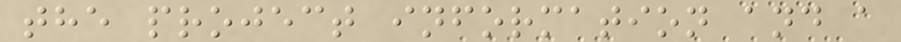the project information and a
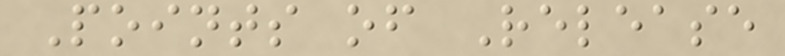Points of Release
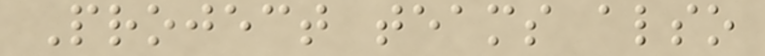Project teams also
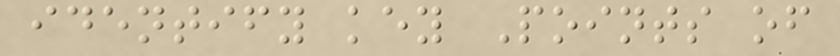identify key Points of
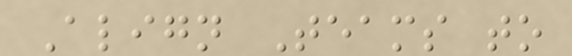Align Teams to
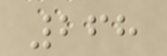268
